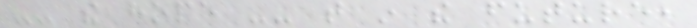-- the hope -- that in the future,
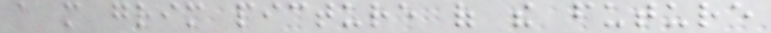a more grim picture of the future
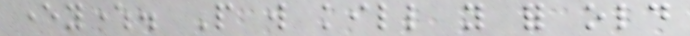everywhere. People will kill you for old
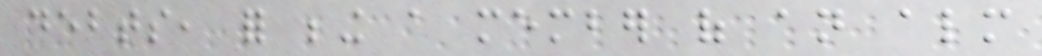debts, for being a member of an almost
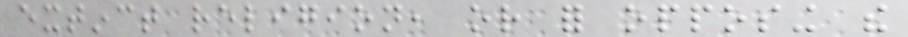extinct religion, or for opposing the
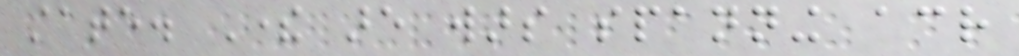state. There are wars spanning across
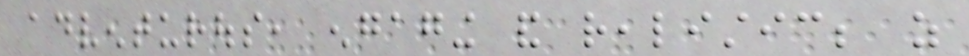adventurous, engaging and realistic; as
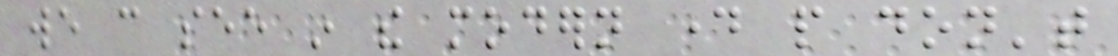we can see in the modern day people don't
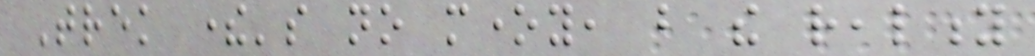Trek there's no money, but the reality
